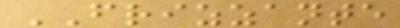FRIZZANTE
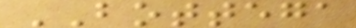BOTTEGA
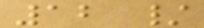12 /
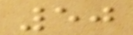50
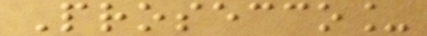Prosecco_
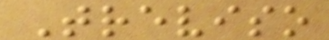Treviso
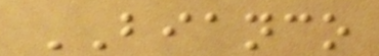BIANCO
